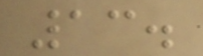13.
